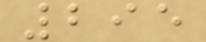295
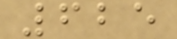625
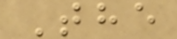The
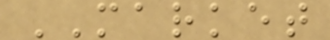MARKET
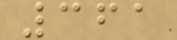361
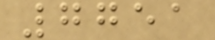7751
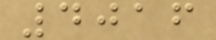4016
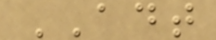ADT
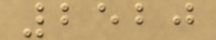2520
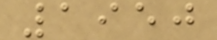1950
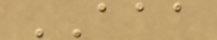AAA
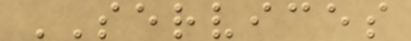SERVICES
